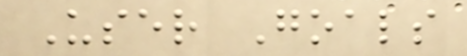User Goals
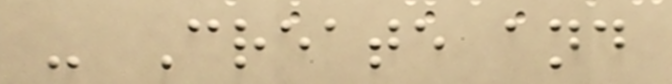- Create and
